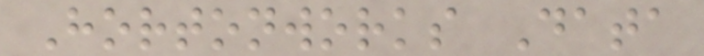Hortonworks Data
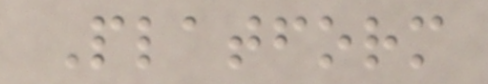Platform
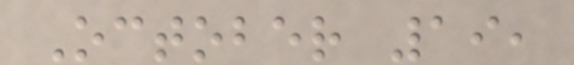October 19,
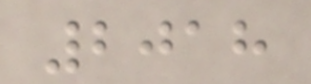2018
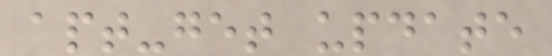apt-get update
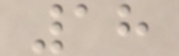18
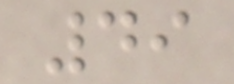49
